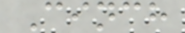Cinch
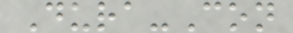Dura-Con
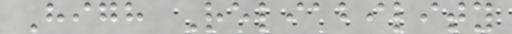High Reliability
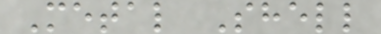Metal Shell
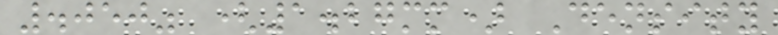.050" (1.27mm) Density
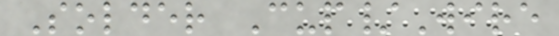Solder Cup/Wire
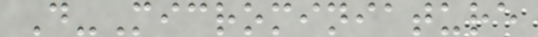D-Microminiature
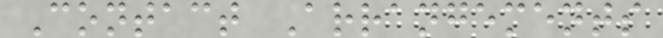Contact Arrangements
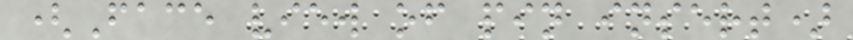(Face view of pin insert)
